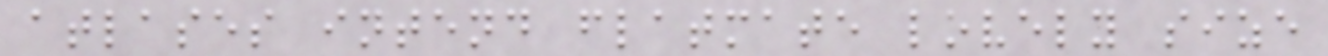atlases intend flatmate lovely size
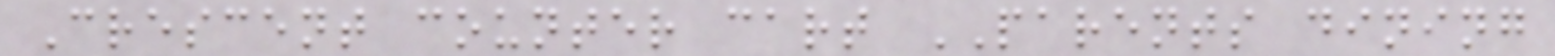Crescent counter cart PARENTS dining
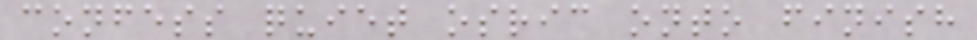confess quiet osric onto finish
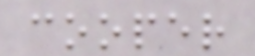cooper
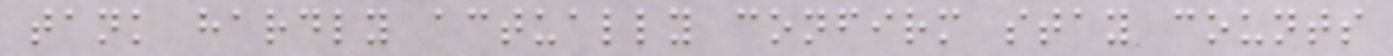tank hardly actually confirm stay counts
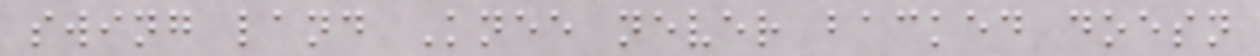swing land Knee never backed doesn
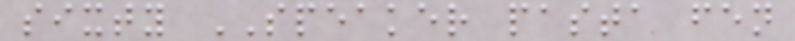sixty SPEAKER pasta fen
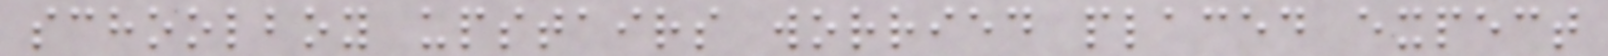schoolboy upstairs worried placed expect
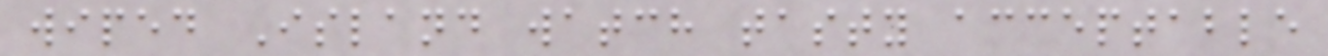wiped Island watch tasty acceptable
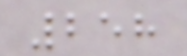258
